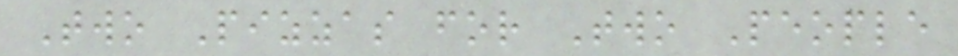Two Pizzas for Two People
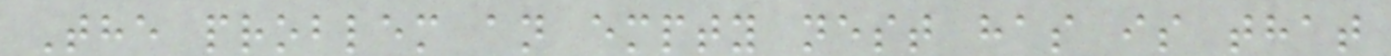The problem an empty nest has is that
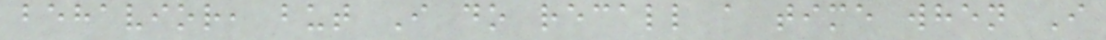behavior, but I do recall a time when I
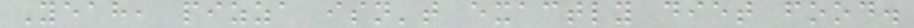Yeah, pizza isn't exactly diet food.
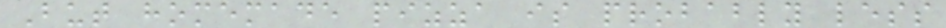But homemade pizza is probably less
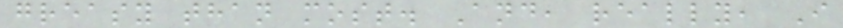greasy than most. And, really, I
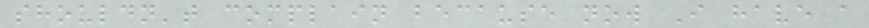shouldn't complain because now I have a
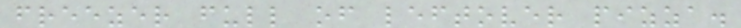freezer full of leftover pizza.
